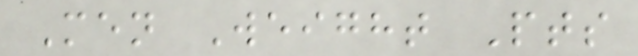Men Weight Pts
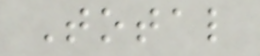Total
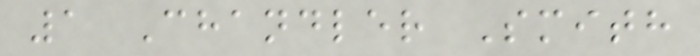1 Chandler Smith
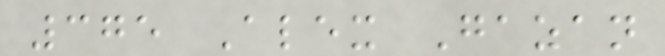375 Alex Gazan
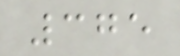375
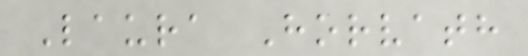Laura Horvath
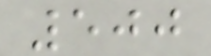500
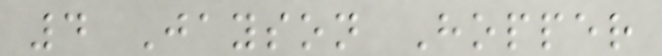4 Jayson Hopper
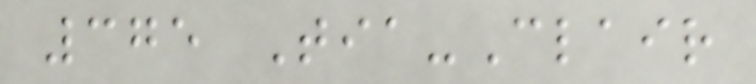375 Tia-Clair
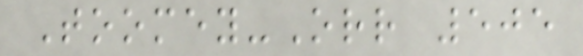Toomey-Orr 505
